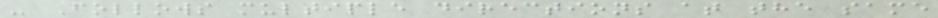- Follows multiple directions at the same
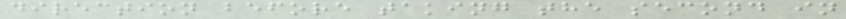direction before taking the second in
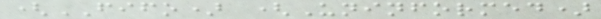(FIFO) (Uninformed)
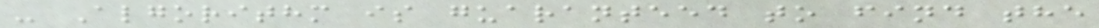- Algorithm is guaranteed to find the
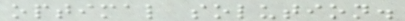optimal solution.
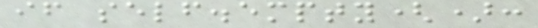if self.empty():
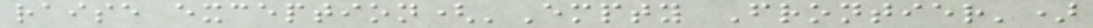raise exception('Empty Frontier')
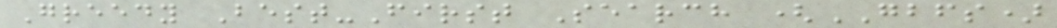Greedy Best-First Search (GBFS)
